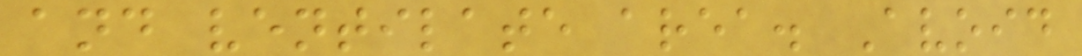and ventilate area. Avoid
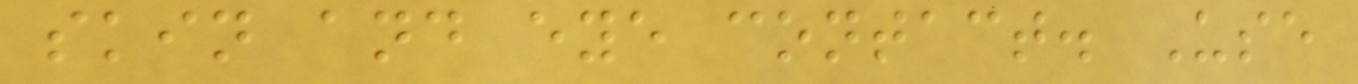skin and eye contact. Use
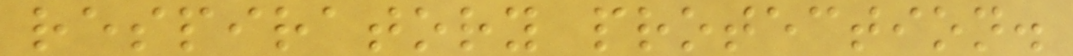respiratory protection.
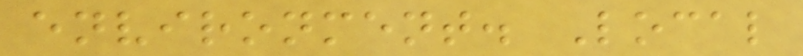environment. Local
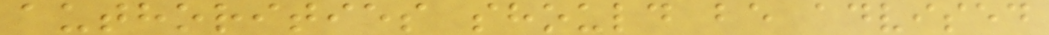authorities should be advised
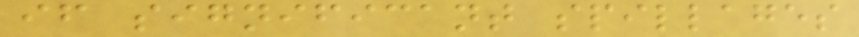if significant spillages
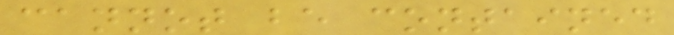cannot be contained
